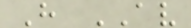H AV
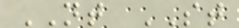NT ST
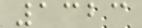1323
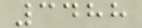3488
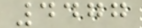4477
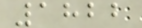1822
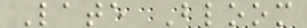Late Bloom
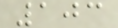103
